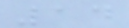14
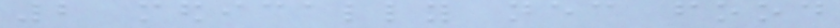2 medically necessary food
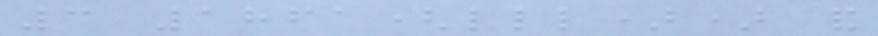3 1861(lll)) and
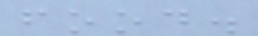food.
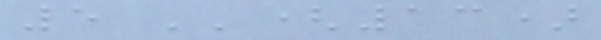5 ''(13)
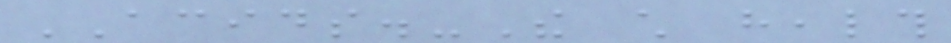ACIDS.-The child health
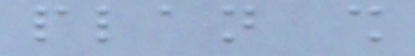plan shall
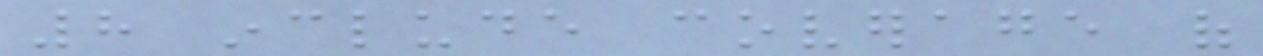8 include coverage of
